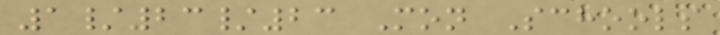1/23/23 Mon Schools
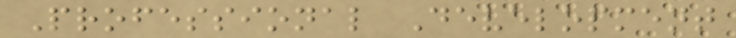Professional Development
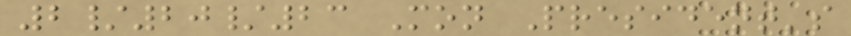2/20/23 Mon President's
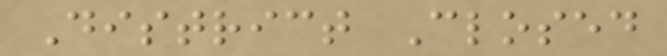District Closed
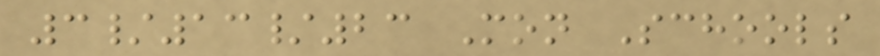3/13/23 Mon Schools
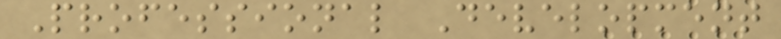Professional Development
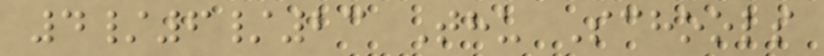4/6/23 Thu Schools
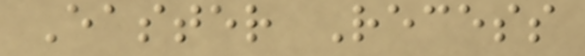Easter Recess
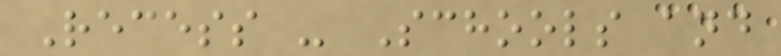Recess - Schools and
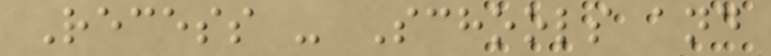Recess - Schools and
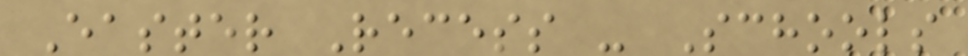Easter Recess - Schools
